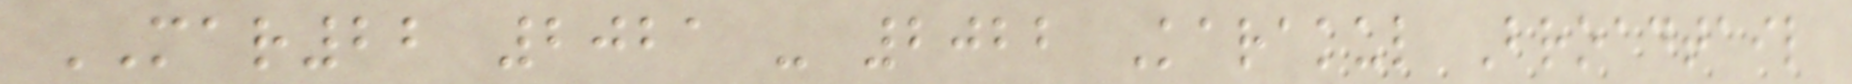MAR22 2021 - 2022 Karakul Broadtail
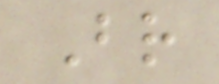Br
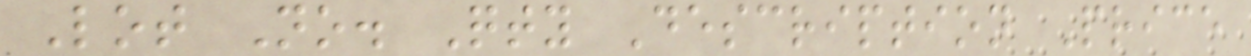Lot No. Qty Description Price
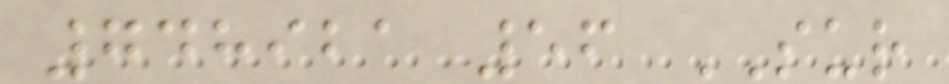748921 56 SUR
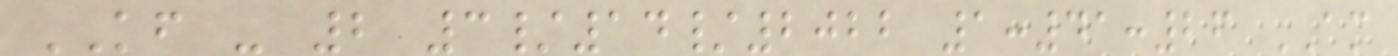KF - 2 3/14/2022 1:41:26 AM
